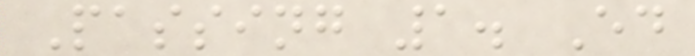Passing 1. Ed
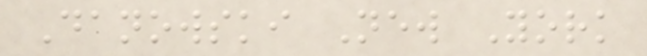Danowski New York
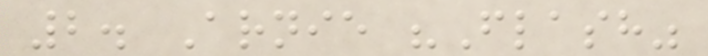2. Arnie "Flash"
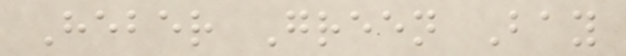Heber Green Bay
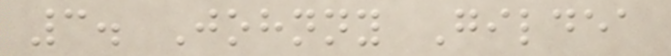3. Johnny Gildea
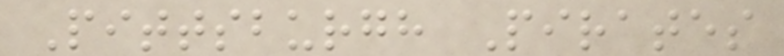Pittsburgh Pirates
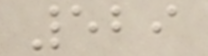529
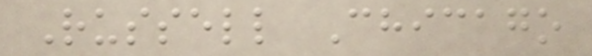Russell Chicago
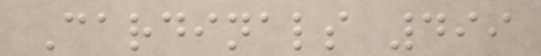Cardinals 499
